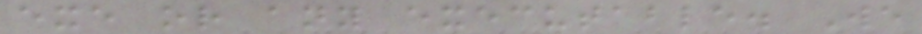exe or any executable. We
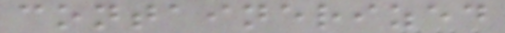containerized
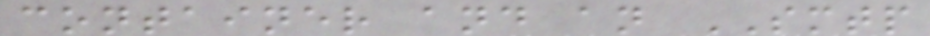container and an SMTP
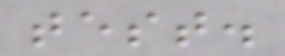test.
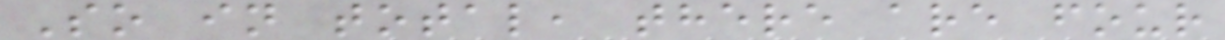So in total, there are four
